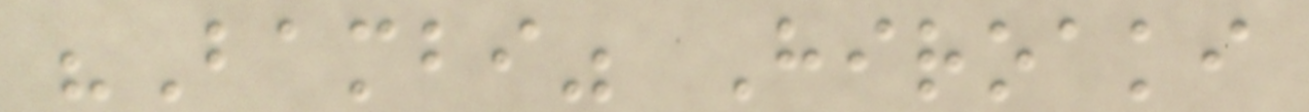"Bambi" Hiroaki
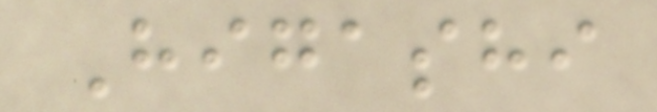Higashi
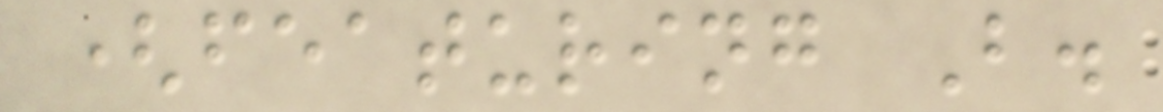(featuring B.
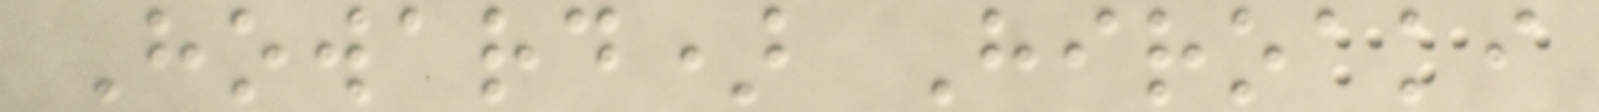Howard) Hiroaki
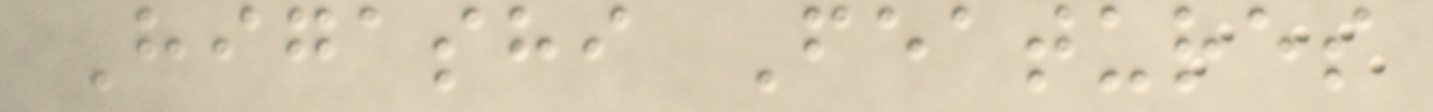Higashi Features
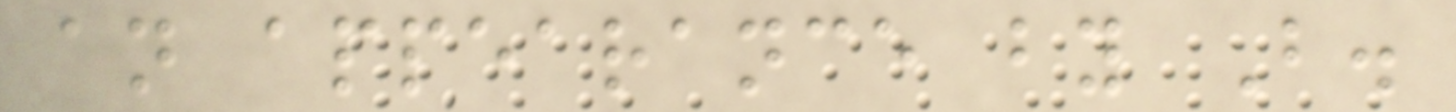an appearance by B.
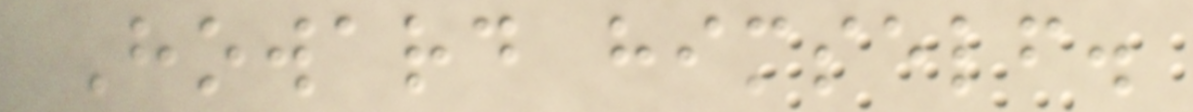Howard himself.
